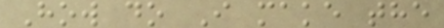How do I make the
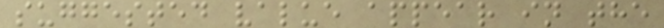suggested value appear in the
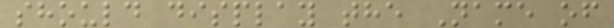should display the Name of
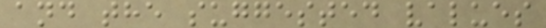and the suggested values
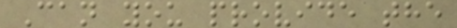Can you provide the
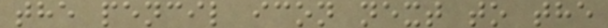the pencil icon next to the
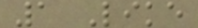1 Like
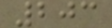203
